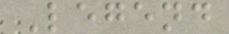Legend
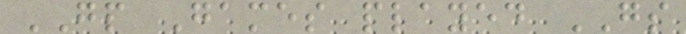GP Games played GS
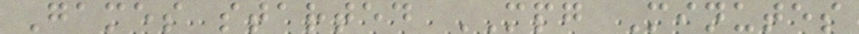Games started MPG Minutes
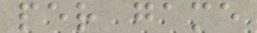per game
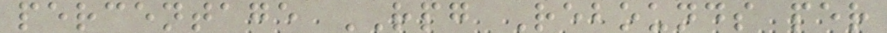percentage RPG Rebounds per
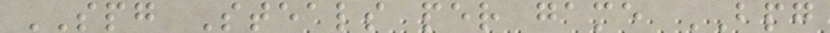SPG Steals per game BPG
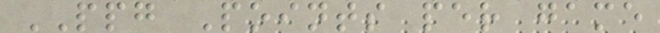PPG Points per game
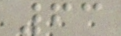63
